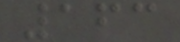163
